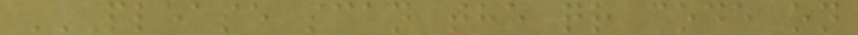PLEASE SCAN THE QR CODE ON
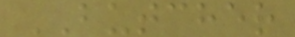BUTCHER
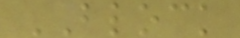BLOCK
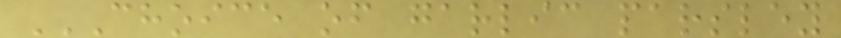CHOICE OF GARLIC PARSLEY
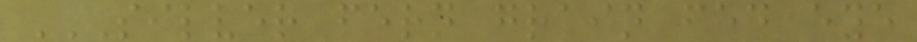SILVER FERN GRAIN FED EYE
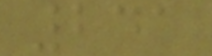241
